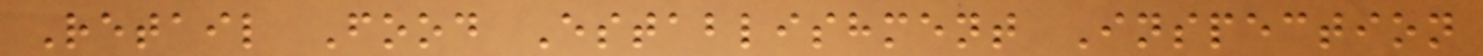Retail Food Establishment Inspection
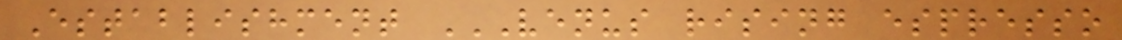Establishment VENUS RISING ESPRESSO
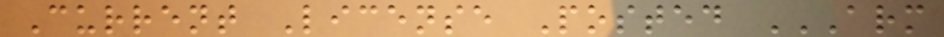Current License Posted ARM
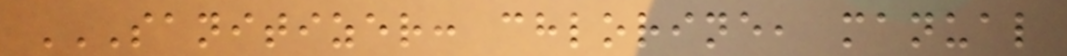SANITIZER: CHLORINE, MANUAL
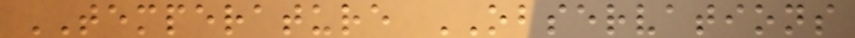TEMPERATURE OBSERVATIONS
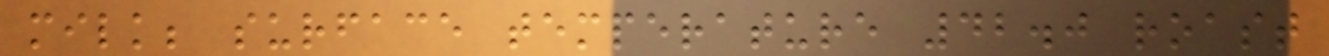milk; surface temperature 42.0 roast
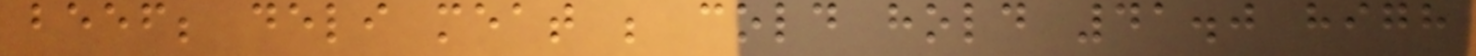beef; deli meat ; cold hold 41.0 high
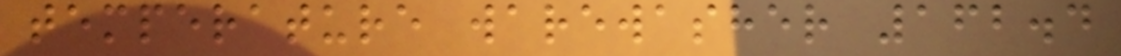temperature warewasher 162.4
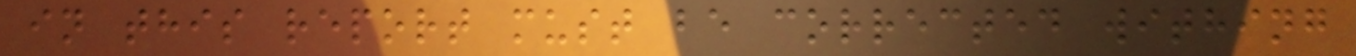in this report must be corrected withing
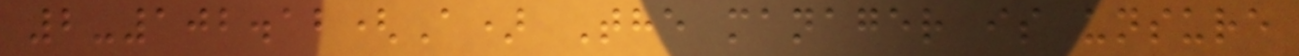2-102.12(A) The manager is unsure
